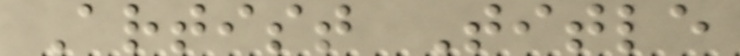Artist Title
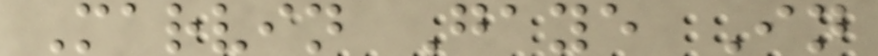Marvin Gaye In
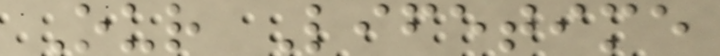Our Lifetime
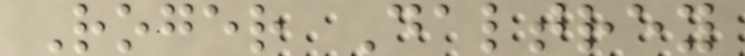Roger Daltrey
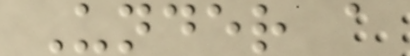Under a
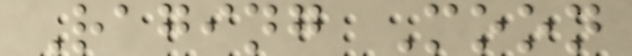Raging Moon
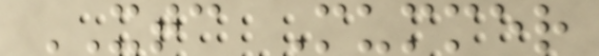XTC Mummer
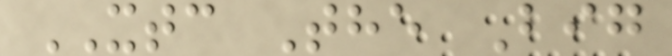XTC The Big
